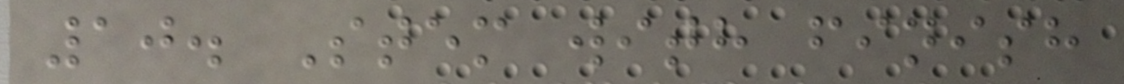10. Stem with finish
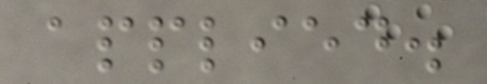applied.
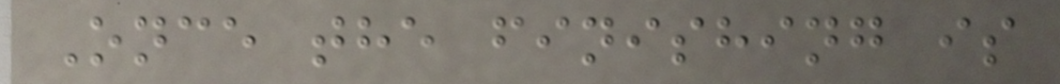Once the finishing is
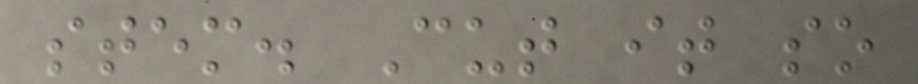stem. Cut it so
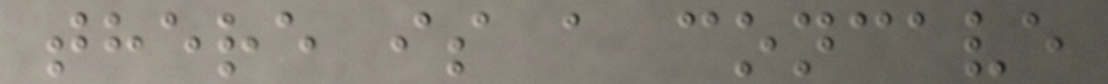there is a concave
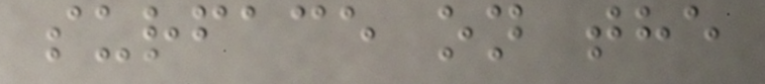surface on the
